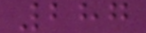287
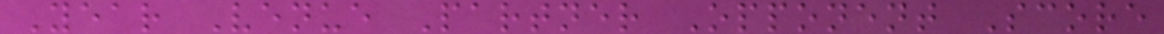Year Venue Partner Opponent Score
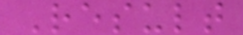Result
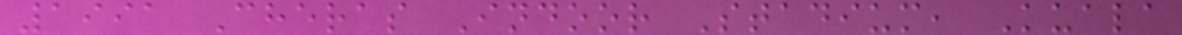1991 Cheras Indoor Stadium, Kuala
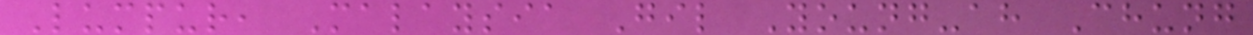Lumpur, Malaysia Gil Young-ah Chung
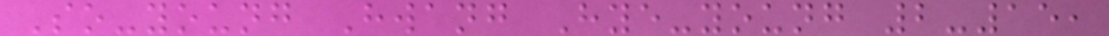So-young Hwang Hye-young 2-15,
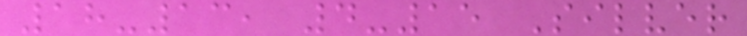18-13, 4-15 Silver
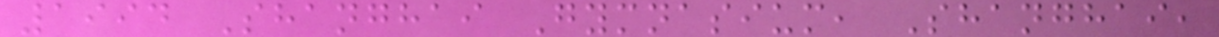1994 Shanghai Gymnasium, Shanghai,
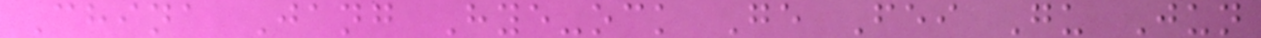China Jang Hye-ock Ge Fei Gu Jun
